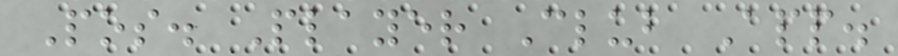Pos. Player Club App.
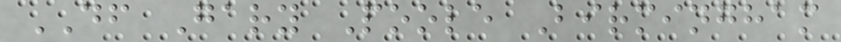DF Gary Poole Birmingham
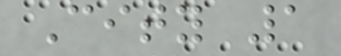City 1
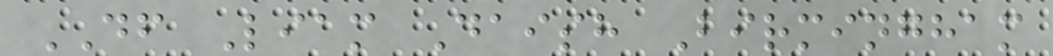DF Liam Daish Birmingham
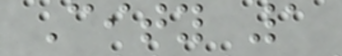City 1
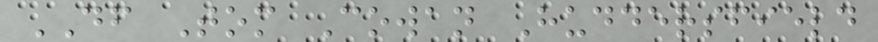DF Tom Cowan Huddersfield
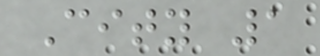City 1
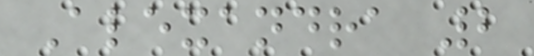Alexandra 2
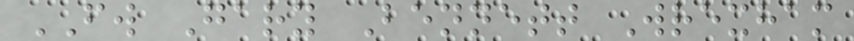FW Gary Bennett Wrexham
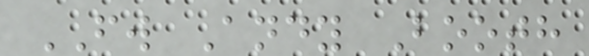FW Andy Booth
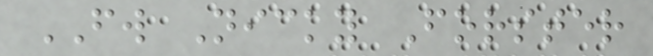FW Nicky Forster
